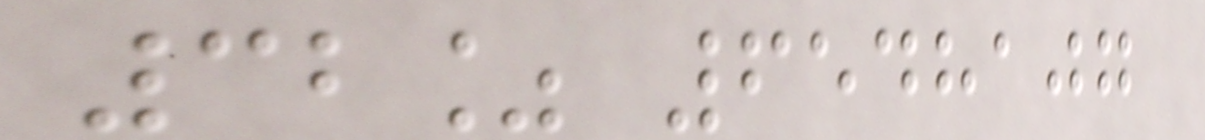32% 6548107
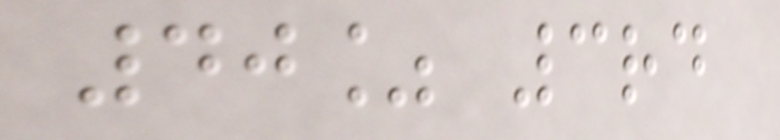40% 3rd
